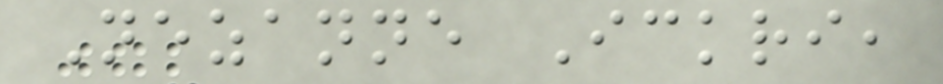Nezanne Ickri,
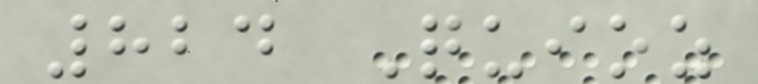824 Quioz
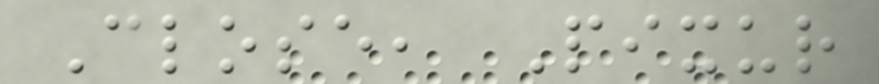Close, Pixur
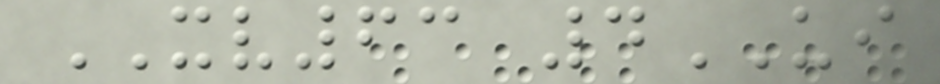XV63 4UI
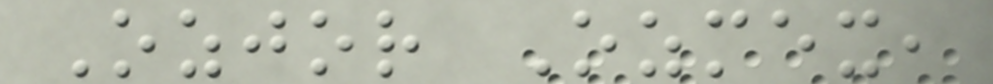Ozjor Ozmex,
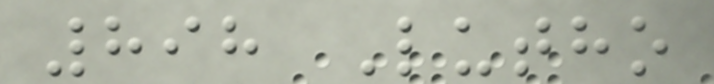898 Lutho
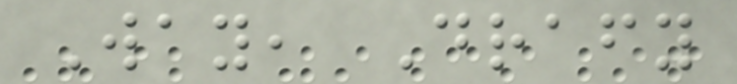Way, Drafy
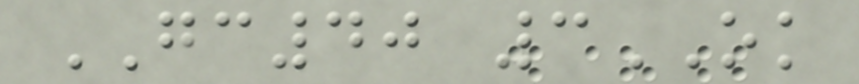GC40 3OK
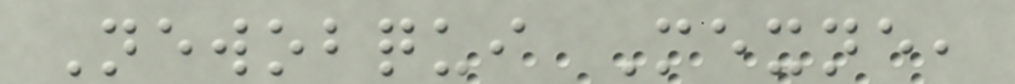Newobqui Mexne,
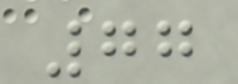77
